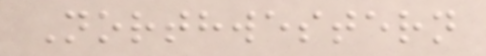Northwestern
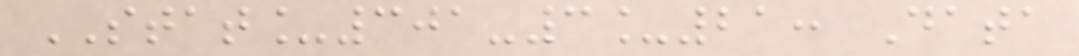STAT_301-3_21: Data
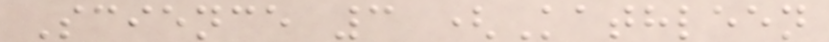Science 3 (Kathleen
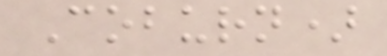Coburn)
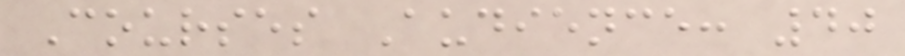Courses Audience: 40
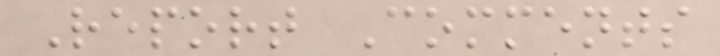Report Comments
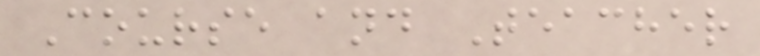Course and Teacher
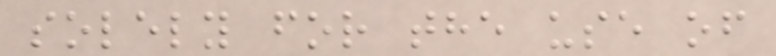solely for the use of
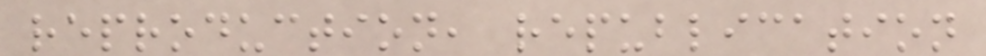reproduction, republication
